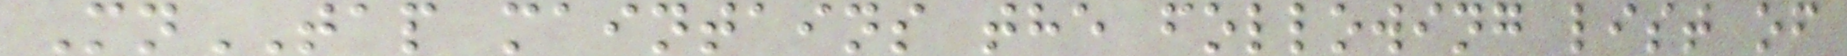MnTAP maintains the following list of
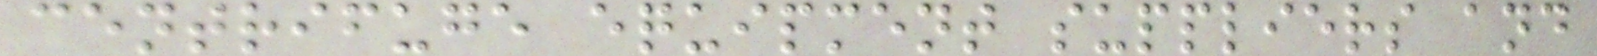centrifuge equipment suppliers and
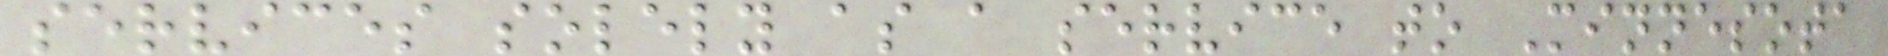services solely as a service to Minnesota
